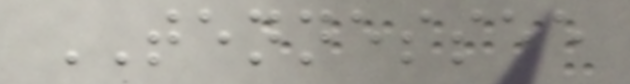TENNESSEE
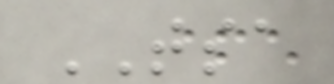TSA
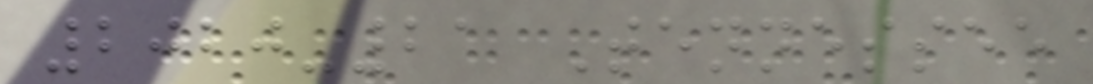2020-21 Tennessee
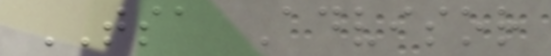TSA Advisor
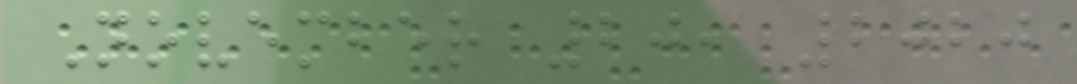November 20, 2020
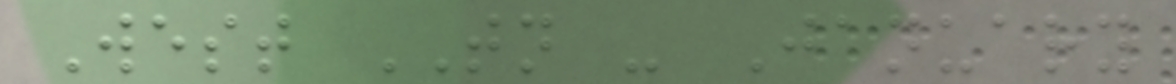West TN - January
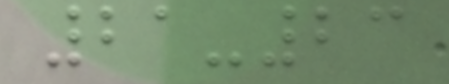21-23
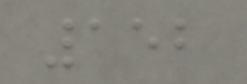152
